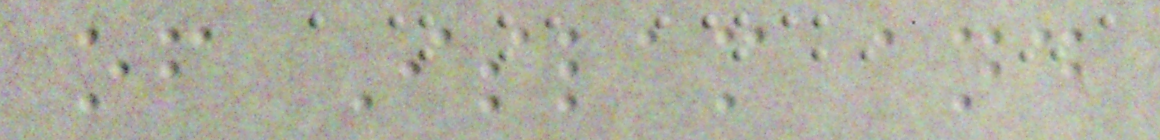of Islam and
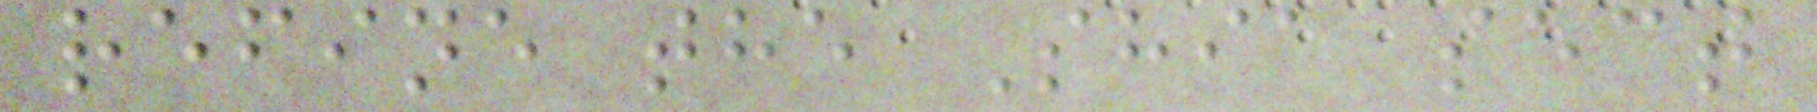refine the Shia sect
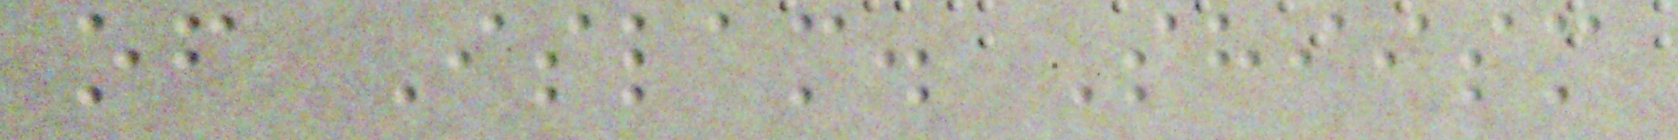of Islam. Shiism
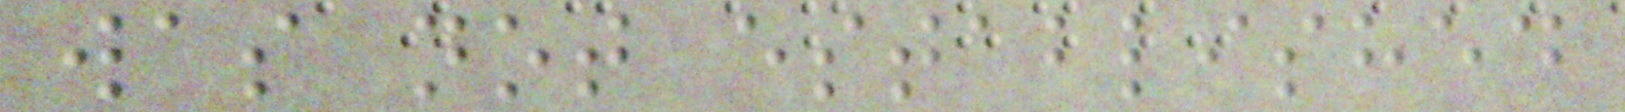was not established
